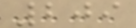209
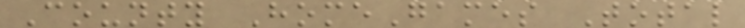County HomeGames Total
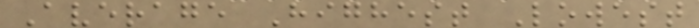Average Highest Lowest
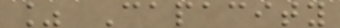% Capacity
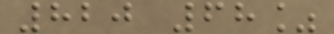820 68%
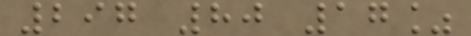297 80 17%
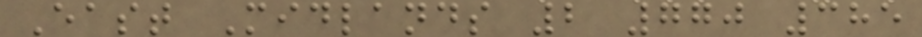East Midlands 2 770 385
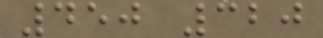450 320
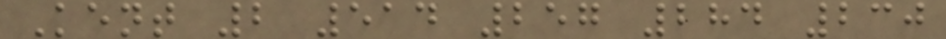Kent 2 514 257 284 230
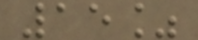15%
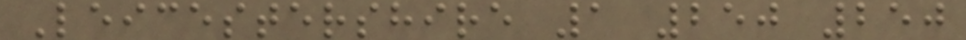Leicestershire 1 250 250
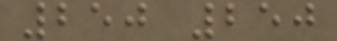250 250
